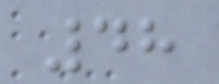48
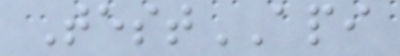TestAPI
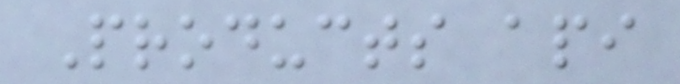Products api
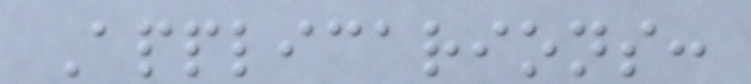Applicarions:
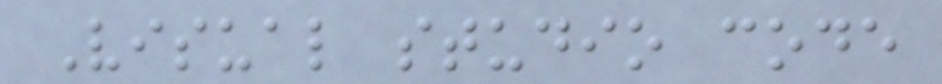Visual studio code
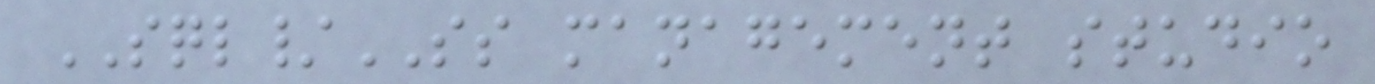SQL/SS management studio
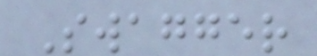Swagger
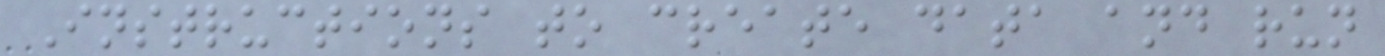Instructions to create data and run
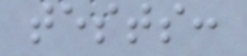tests:
